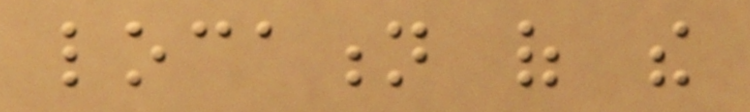location of the
